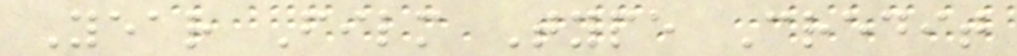Year Film Type Credit
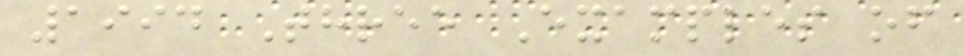1994 Three Examples of
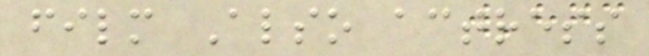film Also actress
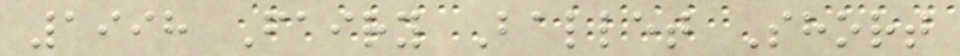1998 Fairy Ballet Short
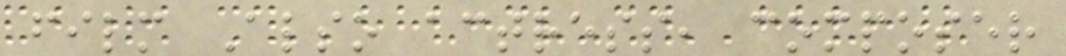film Also actress, composer
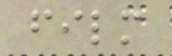film
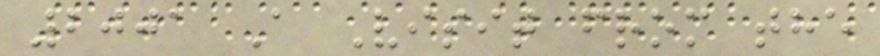2001 A Visit from the
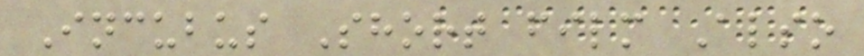Incubus Short film Also
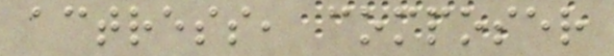actress, composer
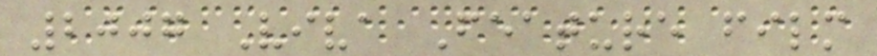2007 Viva Feature film
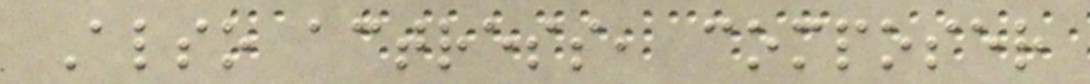Also actress, composer
